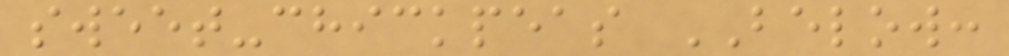sweet-chickpeas BELOW:
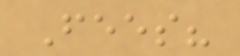Fees?
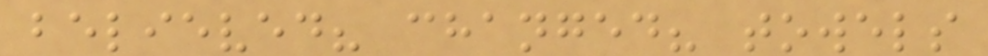believed? changed? towels
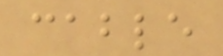cable
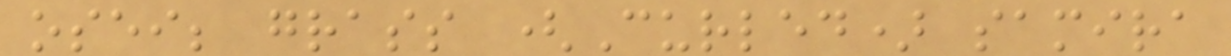osei; grass (Curled) samira
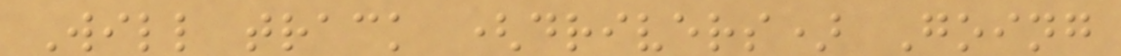Will track (drivers) Going
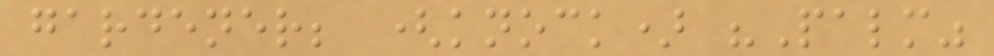gardener; (knock) "Palm"
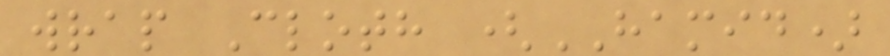wrap Cloth (HAMID)
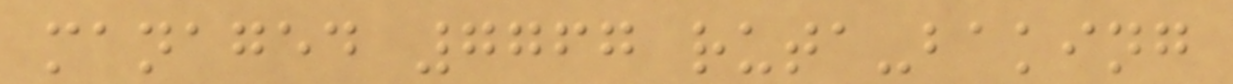managed 7767 ruta-baking
